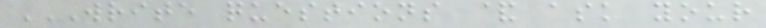WRITE QUESTIONS & ASK YOUR
